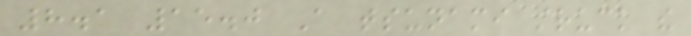8.1 15.0 A tsunami struck the
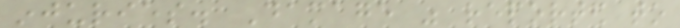injuries. Damage was reported to
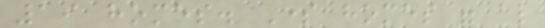19 homes. Some homes were also
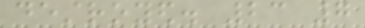destroyed. 23 7
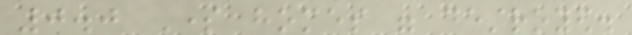0.0 Some homes were destroyed.
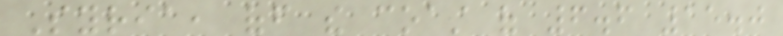Syria, off the coast of 6.6 15.0
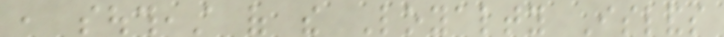, southeast of the Loyalty Islands
